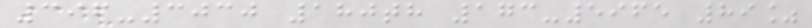396-3030 180th 173-5965 89%
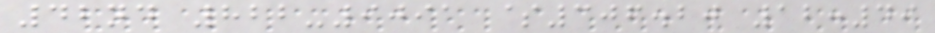42nd 822-9091 $306.20 12:49
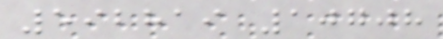592819 10708
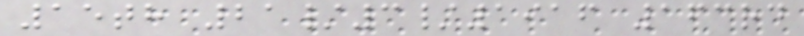15th 21/3/1916 163rd
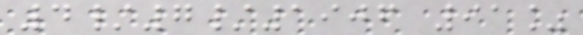4/7/1906 91%
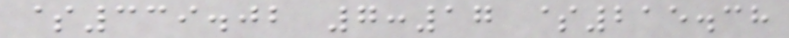$339.02 7:17 $215.38
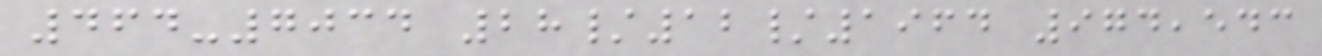464-7034 28/12/1964 974,543
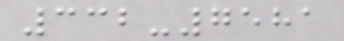332-7581
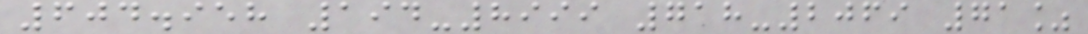604.958 194-8999 718-2069 71%
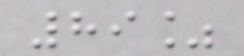89%
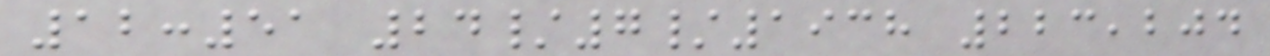12:51 24/7/1938 223,204
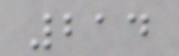214
